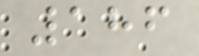186
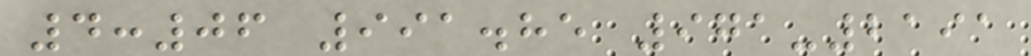4:06 991.85 971-2191
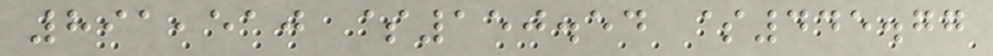891,510 $150.54 $445.77
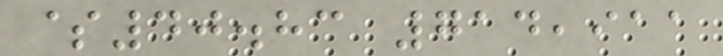$40.83 714,911
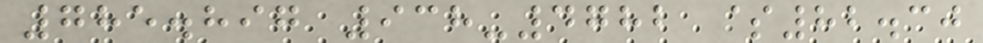785.897 938-4782 $82.30
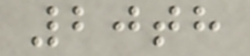20th
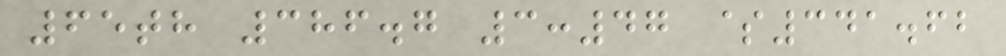65th 386.7 3:47 $341.62
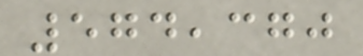574,370
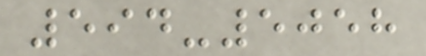594-5058
